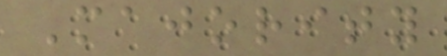Majority
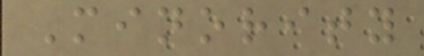Minority
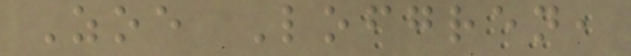Zoe Lofgren,
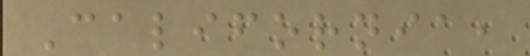California,
